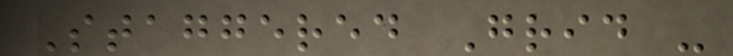Staggered Grid -
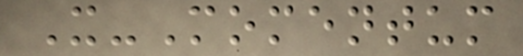X-Momentum
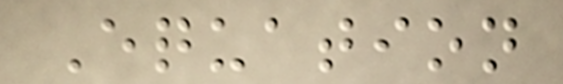Equation
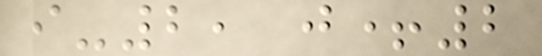i-2, j+2
